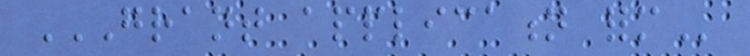GRANT APPLICATION FORM
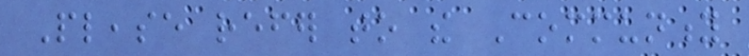Please refer to the Community
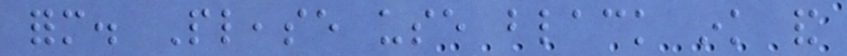form. Please use black ink and
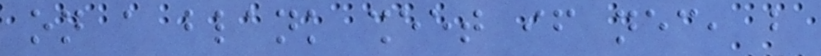on a blank sheet if necessary, but
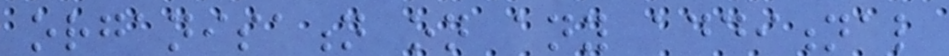organisation on any additional
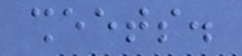sheets.
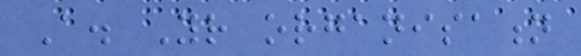A. Your organisation
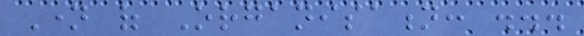Name of Organisation: ...
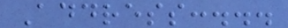Address:...
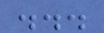...
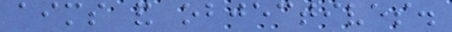aims and objectives.
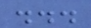...
